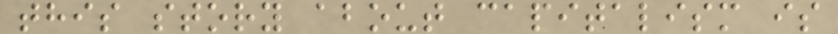this story about capitalism is
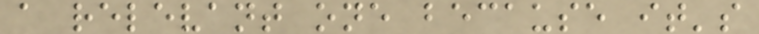a relevant one because it's
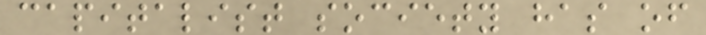capitalist society has of
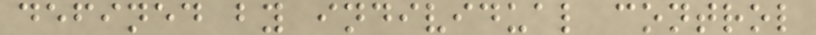defined by individual control
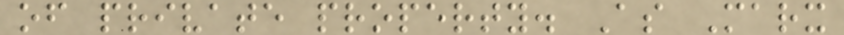of private property. As Marx
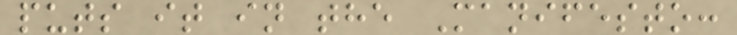puts it in the Manifesto:
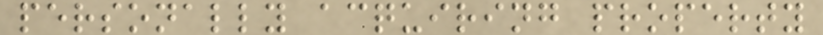personally acquiring property
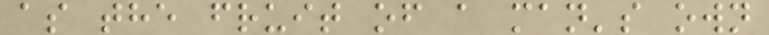as the fruit of a man's own
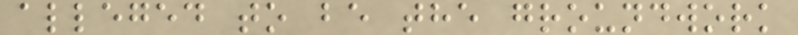alleged to be the groundwork
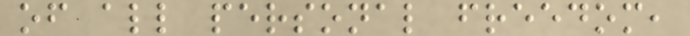of all personal freedom,
